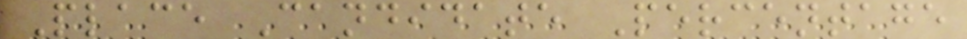Place Candidate Percentage
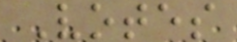Votes
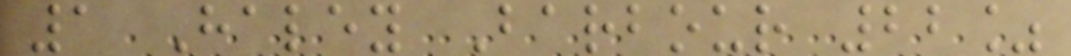1 Haley Barbour 22%
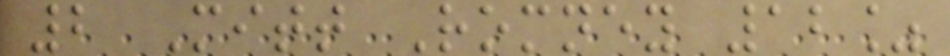2 Mitt Romney 12%
